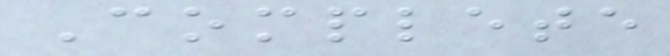Complete
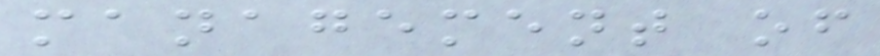management of
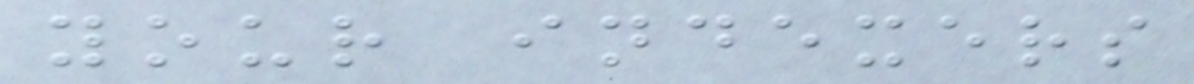your indexers
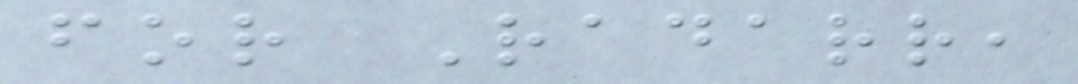for Radarr,
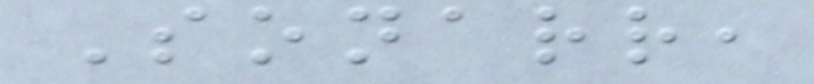Sonarr,
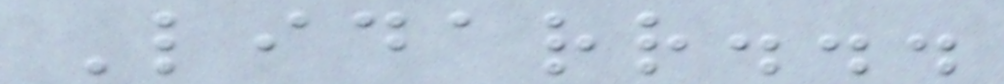Lidarr...
